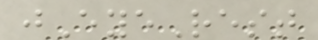jEyeRest
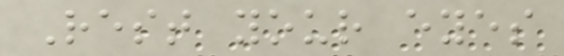Rest your eyes
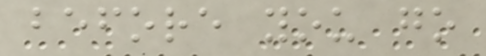before you go
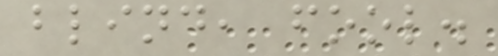blind, fool.
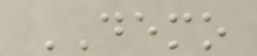DEMO
